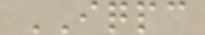IQPC
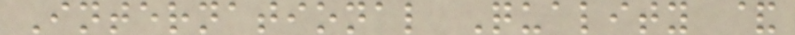International Quality &
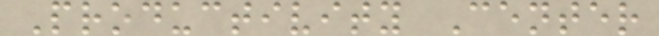Productivity Center
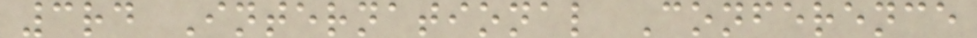3rd International Conference
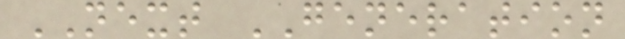NEXT GENERATION
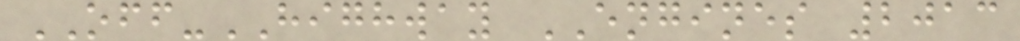OFF-HIGHWAY ENGINES 2013
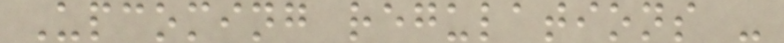Upcoming regulations -
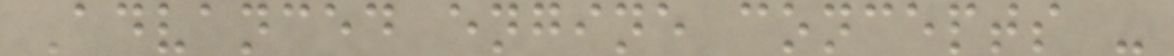Advanced engine concepts -
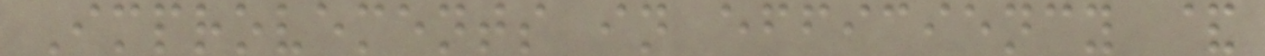Improvements in efficiency &
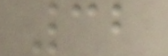32
